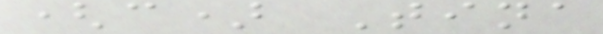(c) Tina
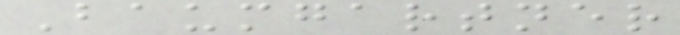Baumgartner
